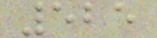525
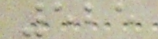525
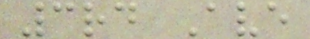3rd Ave
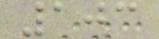103
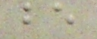be
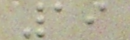19
